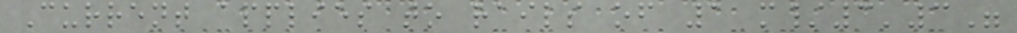Current applies to rails of 1 m/3'3"
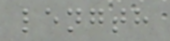length
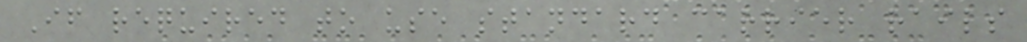If required to use standard carrier rails
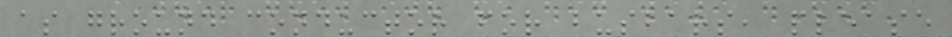as ground conductor for busbars, please
